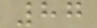87
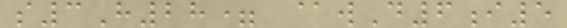s3H28= @wD6i5
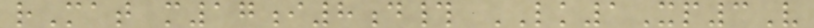rMat m17i8d# LK1Xp3V
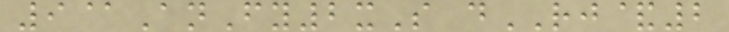9@AnFy2xS dRJ&2
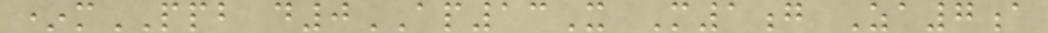*mPPB d0AP13X M1g Za7a
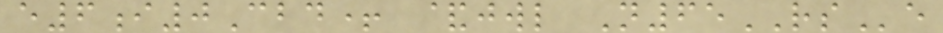e6i0Cbd+ &jwl N65RSe
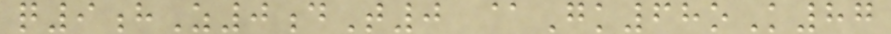q9hZ0dT0 @Gk68oK87
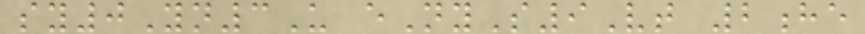sy0Yn3U eNyS9Vt 2he
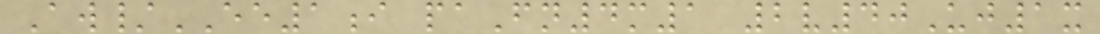Aw/EE1i paFn4m1 2v40Uj1x
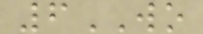6WO
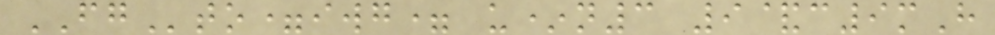FGto=iwg= u*n3 9&c9mH
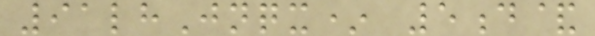91lhJnqx* 5d&
